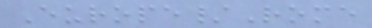Europe/Rome
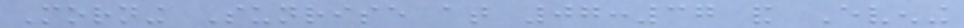Morning Sunrise at 07:37 and Evening
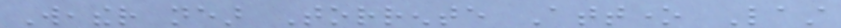Weather near Torrente Attone Last
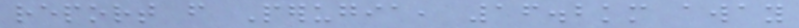report from Perugia, 16.2km away
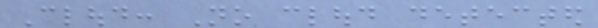Cloud: No cloud detected
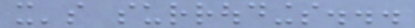it's surroudings...
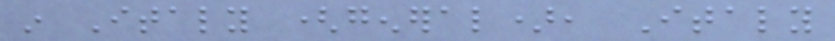in Italy (general), Italy
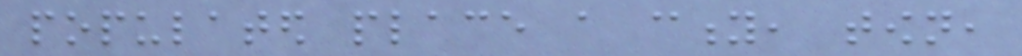populated place a city, town,
